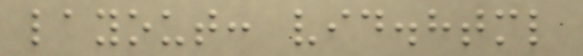layout: vid.html
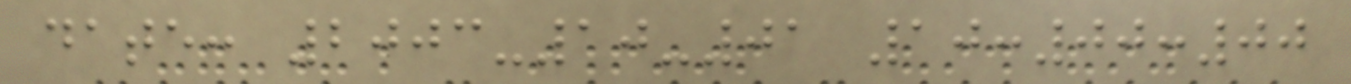date: 2003-10-01 10:00:00
